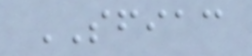SFIAC
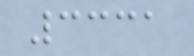3331
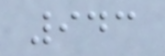943
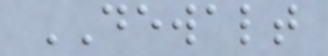DEWALT
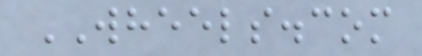WHEELS.com
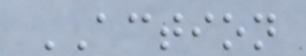ACTION
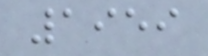1959
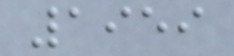1959
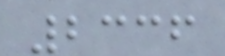2336
